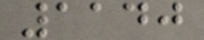1140
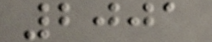2001
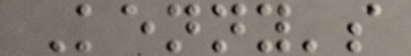Kenny's
